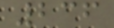236
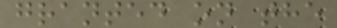granted on the
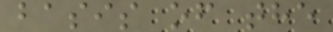basis of the
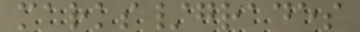marks/grades
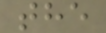the
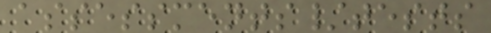assessments/tests
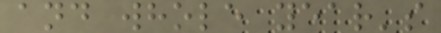and whole year's
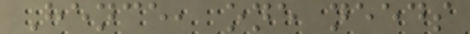Hence, one needs
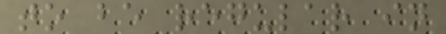to be regular in
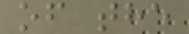of the
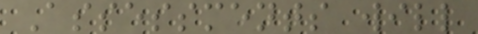Assessments will
